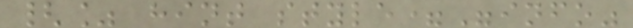{% hint style="info"
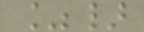%}
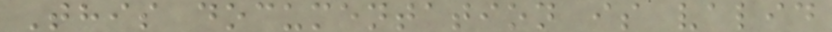This documentation is valid
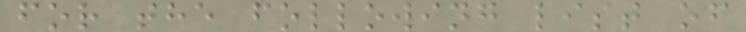for the following list of
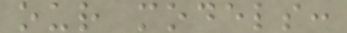our models:
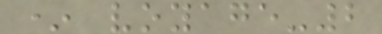* voyage-2
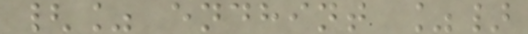{% endhint %}
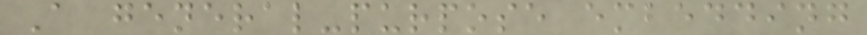A general-purpose embedding
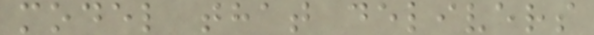model that delivers
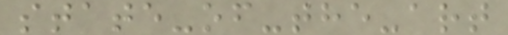state-of-the-art
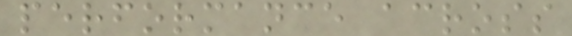performance across
